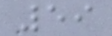59
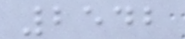2542
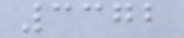3372
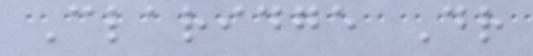Claridge Dr
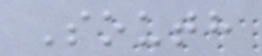South
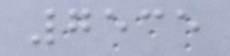7535
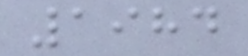1984
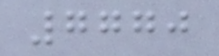7770
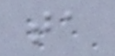ta
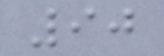90
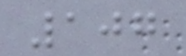107
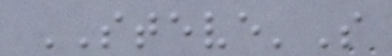STEVE'S
